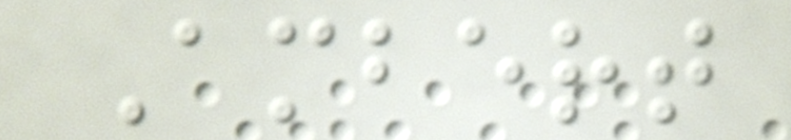Ambert
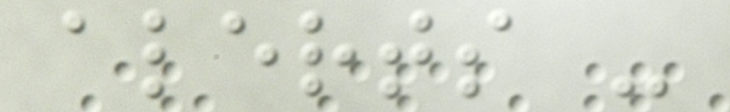alerts -
